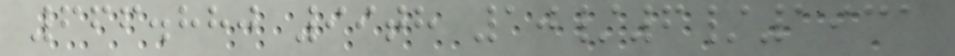666.880 99th 10/6/1931
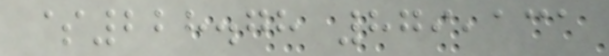$228.78 879,131
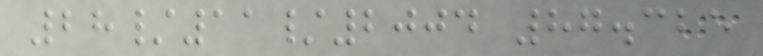28/11/2004 87.325
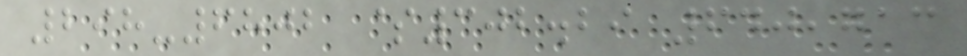298-6802 $302.29 640,713
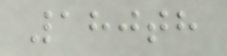180th
